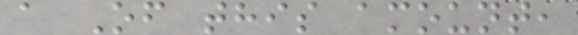a Of this amount,
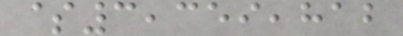$3,359,812
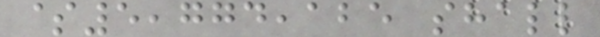$5,774,125 shall
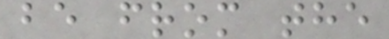be from the
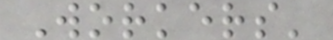Workers'
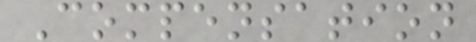Compensation
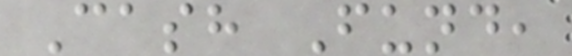Cash Fund,
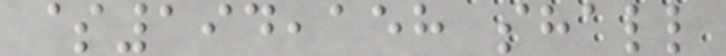$194,158 shall
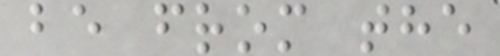be from the
